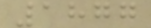1877
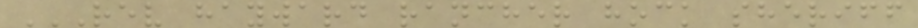REV HAYWARD RANCHER HOCK SHERIFF
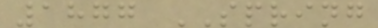1877 SPRING
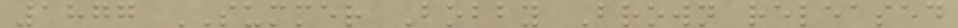1877 SUMMER Bobby Brown released
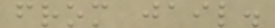from jail.
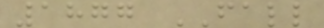1877 FALL
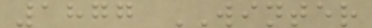1877 WINTER
